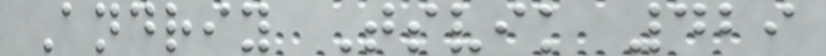Andriy Tsvik 429
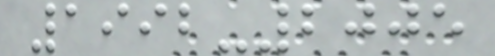1992-2005
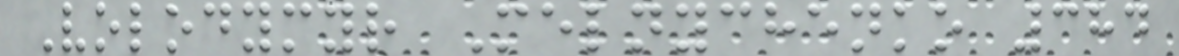Volodymyr Melnychenko 384
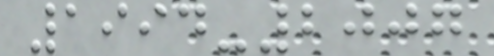1994-2007
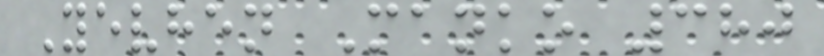Yevhen Manko 380
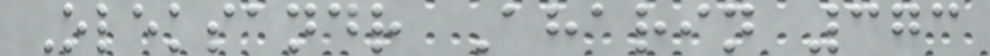Oleksandr Aharin 373
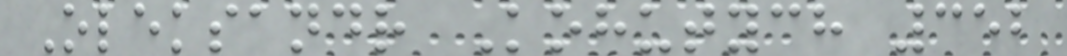Oleksandr Kohutych 352
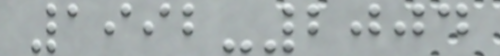1992-2004
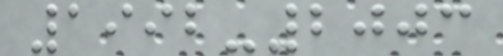1992-2003
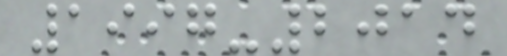1997-2014
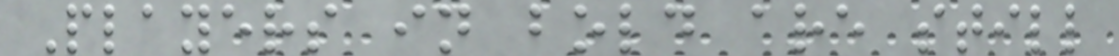Players in bold are still
